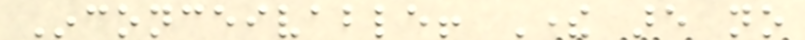Inconceivable! There are no
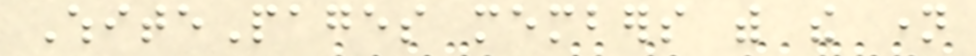WhitePages members with the name
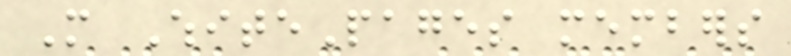More WhitePages members
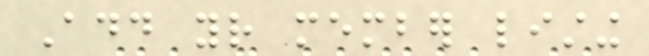Add your member listing
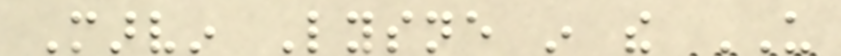Marvin Lysne in the US
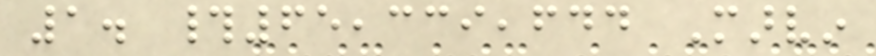1. #65,339,644 Marvin
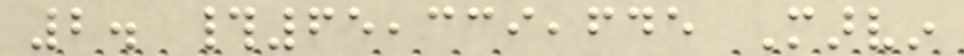2. #65,339,645 Marvin
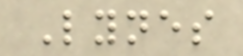Lynes
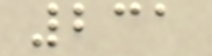231
